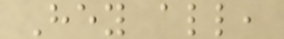Hey all,
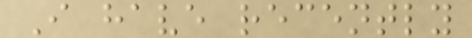I have recently
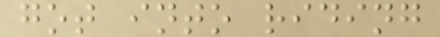got into riding
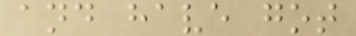and have got
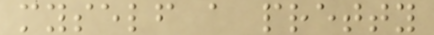myself a pretty
